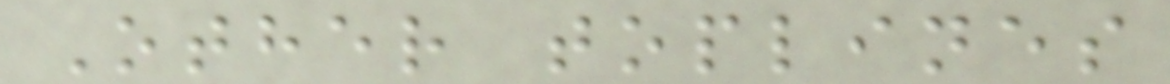Other toplines
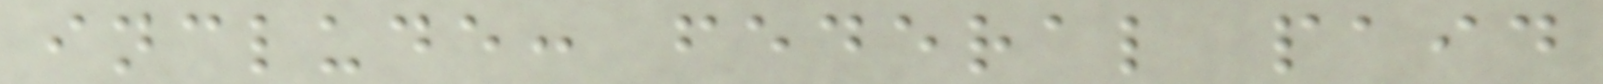include: federal paid
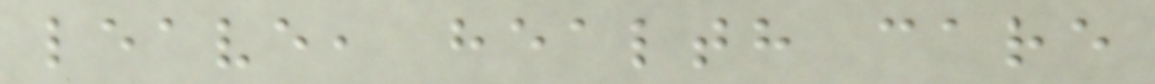leave, health care
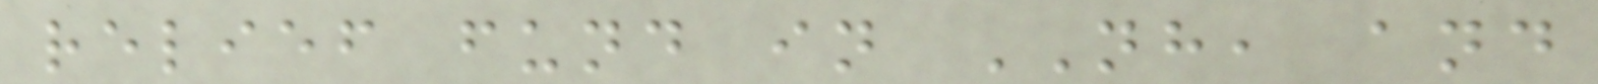relief fund in NH, and
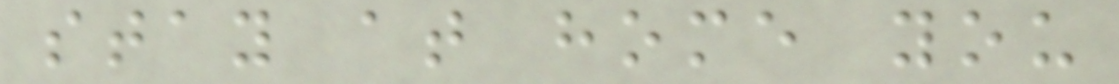stay at home you
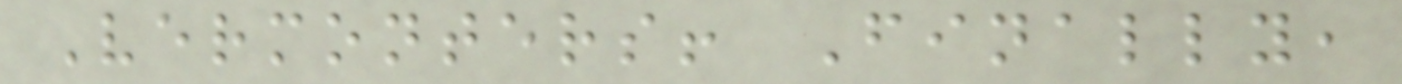Vermonters! Finally,
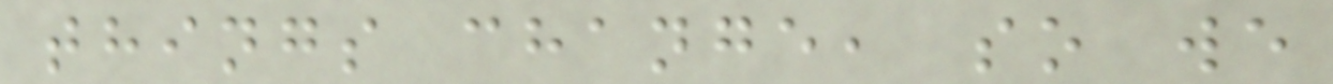things change, so we
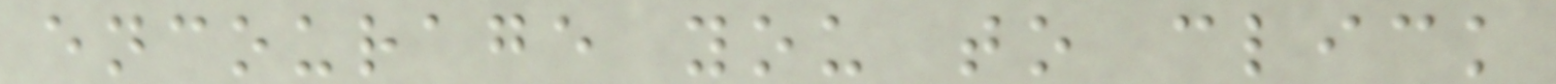encourage you to click
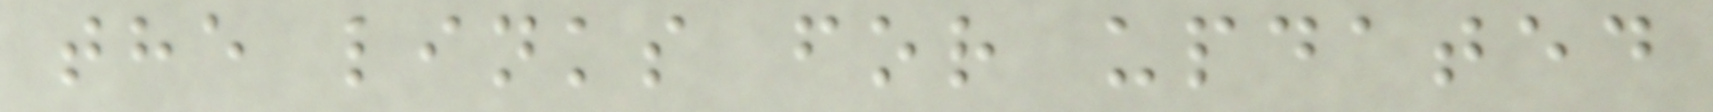the links for updated
